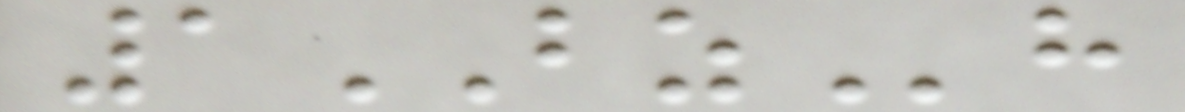1BZh
